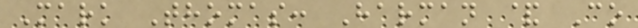Mark Thomas: Harman & Co
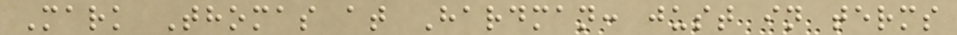Mark Thomas at Hardman: just in terms
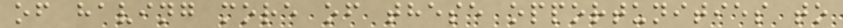of having more of these opportunities to
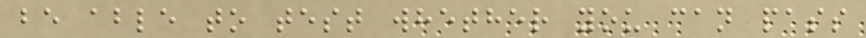be able to test whether you can pass
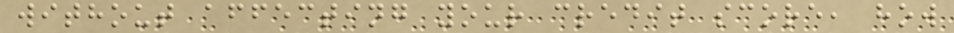without affecting your credit score, how
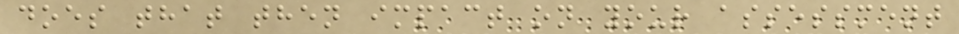does that then impact on your assessment
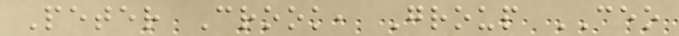Peter Crook, Group CEO
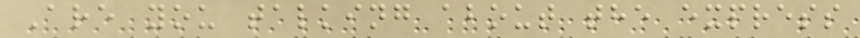Are you talking about the express
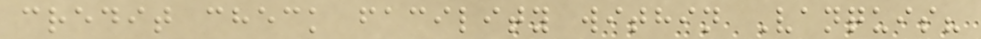credit check facility within Vanquis?
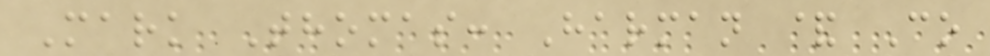Mark Thomas: Harman & Co
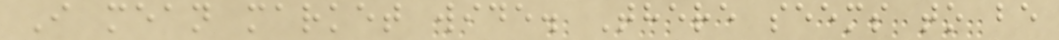I mean market wide. There seems to be
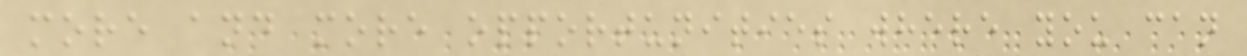more and more opportunities where you can
